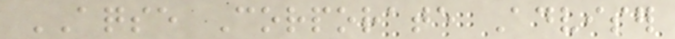AQSE Corporate Adviser
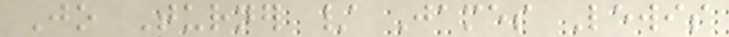Jo Turner / James Lewis
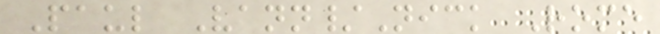Paul Vann/Nick Rome
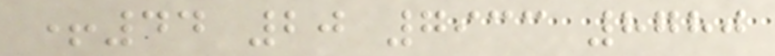+44 20 7933 8780
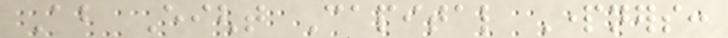About Eight Capital Partners:
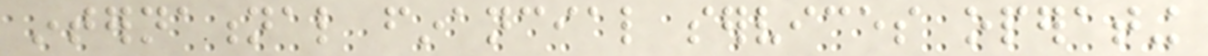international financial services operating
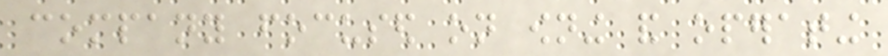company focused on owning and operating
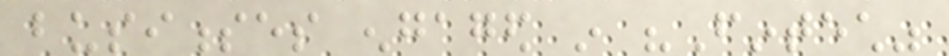businesses engaged in "Fintech"
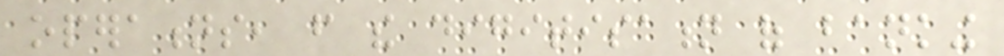operations, from the digitisation of banking
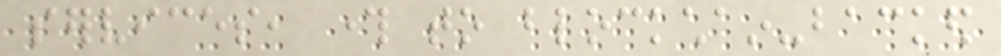services, through to blockchain-backed
